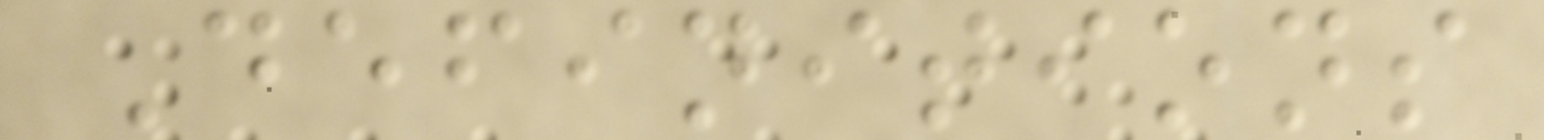Definitions
